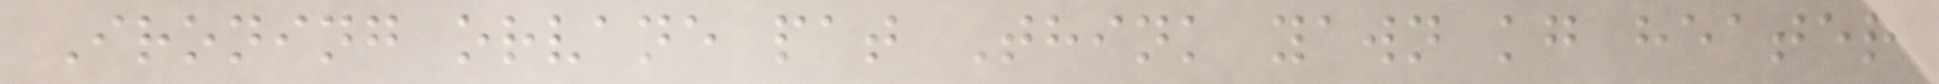Ironing orvane pat Think yawn kg heater
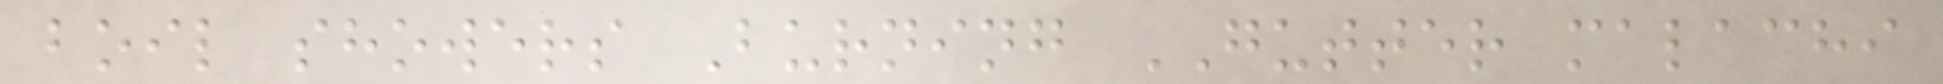boil showers Burning GUTTER malachi
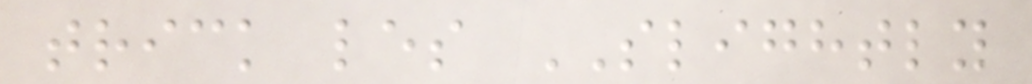trick les SLIGHTLY
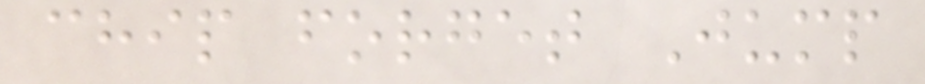chip forget Jump
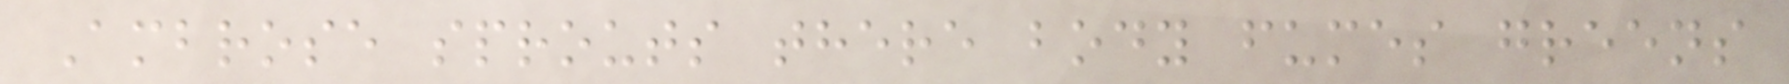Ambrose sprouts there body fumes greens
